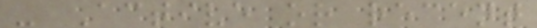- Active or recent
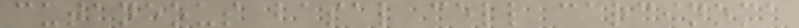cutaneous basal cell carcinoma
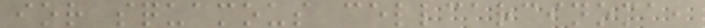ior squamous cellcarcinoma,
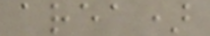area)
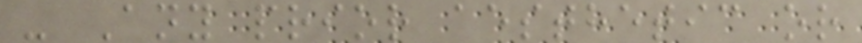- Any prior aesthetic or
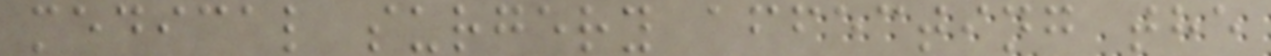medical surgery affecting the
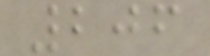206
